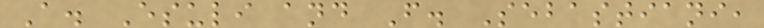A. Esuli and F. Sebastiani,
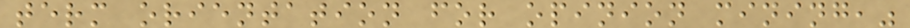term orientation for opinion mining,"
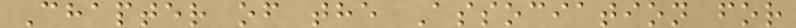Chapter of the Association for
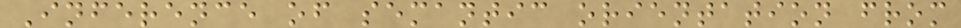Inference of semantic orientation from
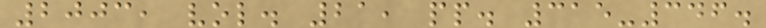2003, vol. 21, pp. 315-346.
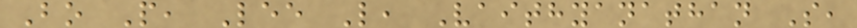Bo P, Lee L, Vaithyanathan S,
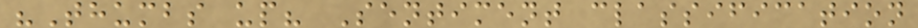"Thumbs up? Sentiment classification
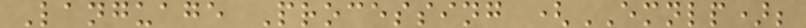Language Processing (EMNLP);
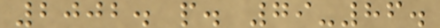2002. p. 79-86.
